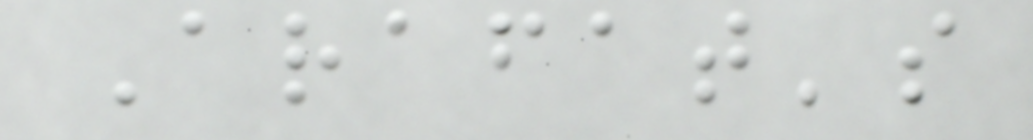Arafat's
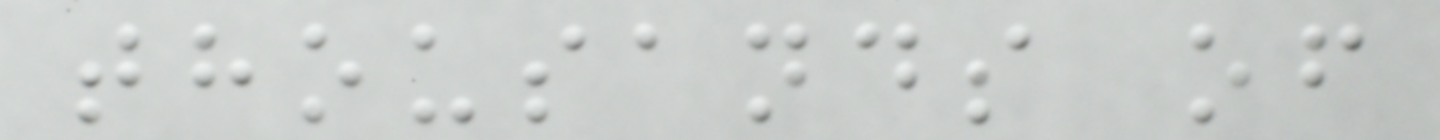thousands of
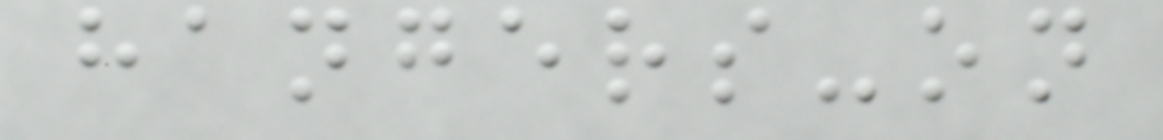hangers-on
